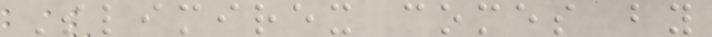Slimirex comes by
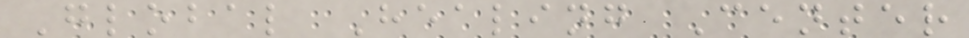Global Healing Center
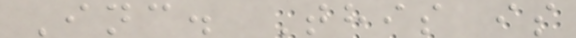Inc. This is
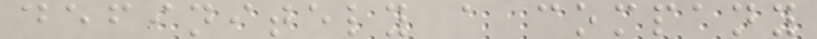definitely a company
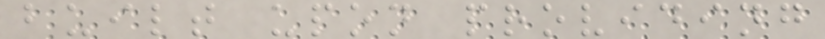built upon providing
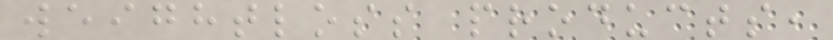weightloss products,
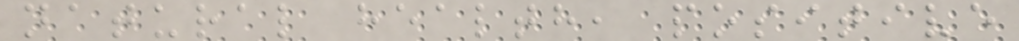natural health, positive
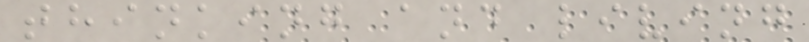thinking and living
